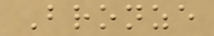Bronze
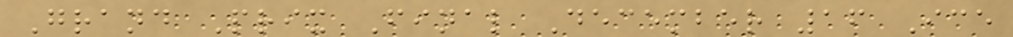Grand Prix Final December 16 Ice
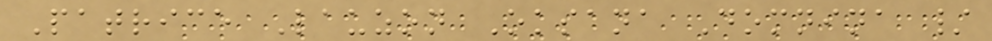Patrice Lauzon Oksana Domnina /
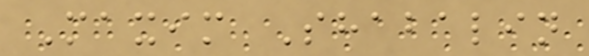Maxim Shabalin
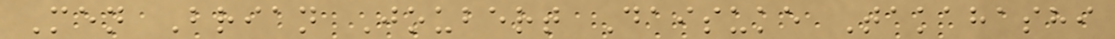Men Brian Joubert Daisuke Takahashi
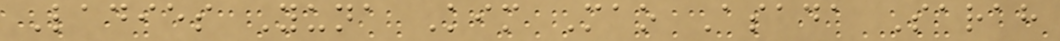Ladies Yuna Kim Mao Asada Sarah
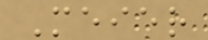Meier
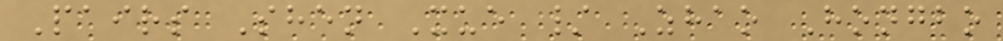Pairs Shen Xue / Zhao Hongbo
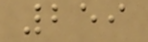259
